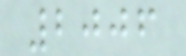2006
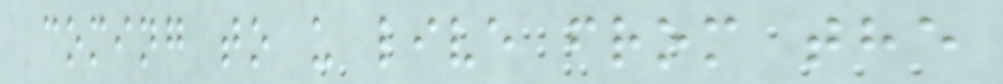coming to u live from the
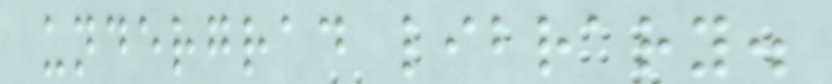undergrad library.
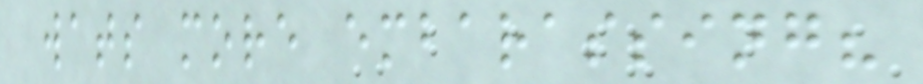wats more embarassing?
